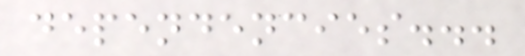dependencies...
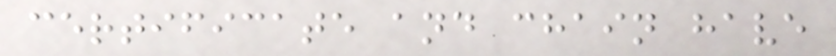certificate and chain have
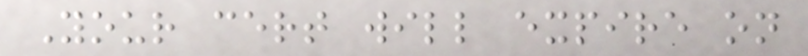Your cert will expire on
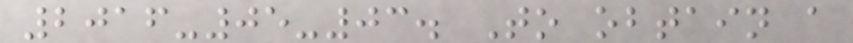2016-05-03. To obtain a
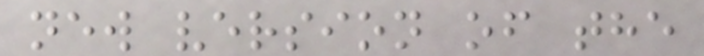new version of the
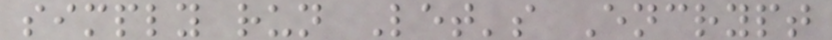simply run Let's Encrypt
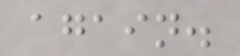again.
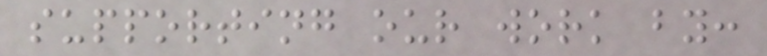supporting our work by:
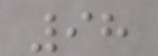98
